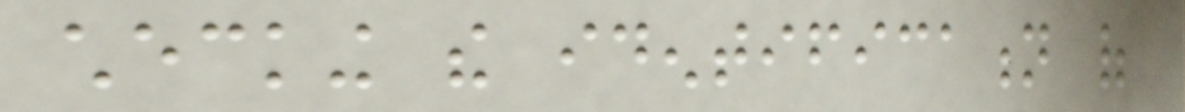checking the identification of
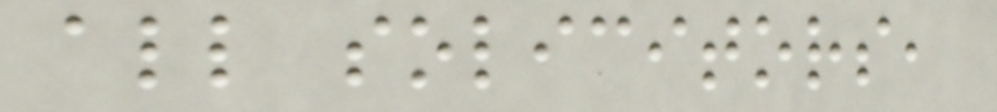all solicitors,
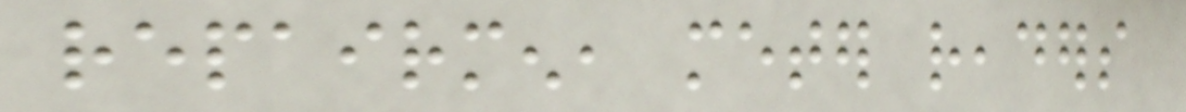repairmen, meter readers
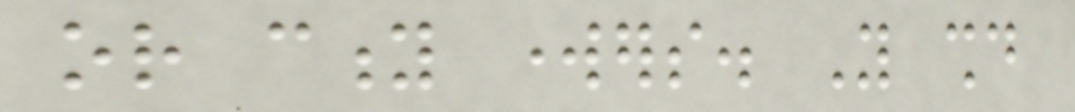or city workers. You should
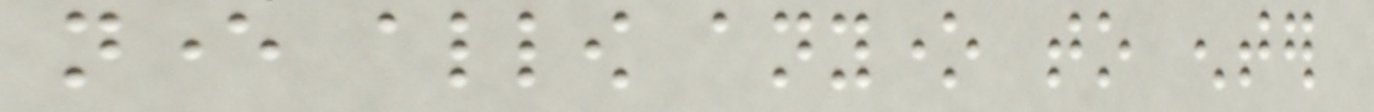never allow anyone to enter
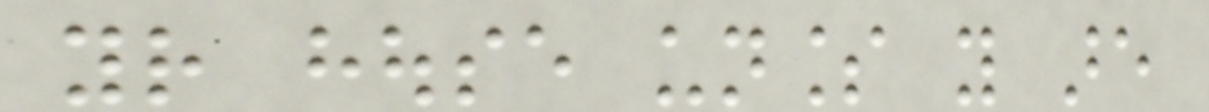your house unless you are
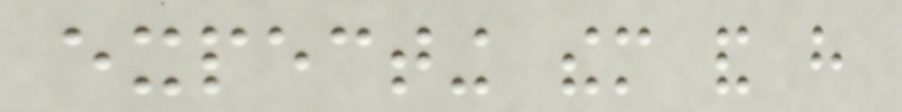expecting them and have
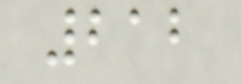212
